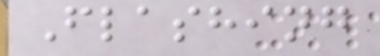Flashing
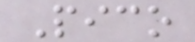Pico
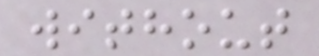without
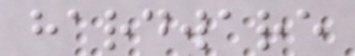hardware
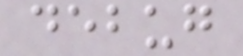debug
